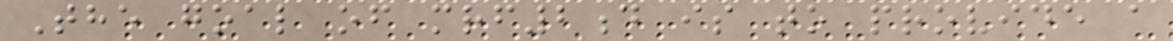The goal of mrf2d is to provide a
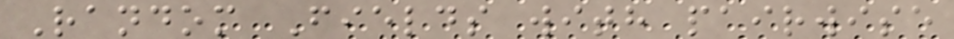Random Fields with pairwise
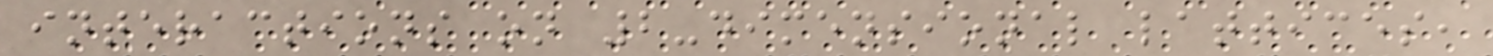interactions on 2-dimensional lattices,
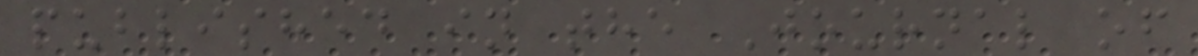published in the Journal of
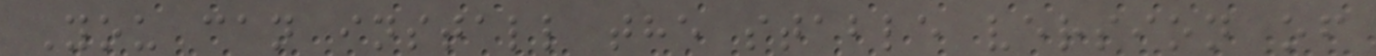You can install the stable version of
